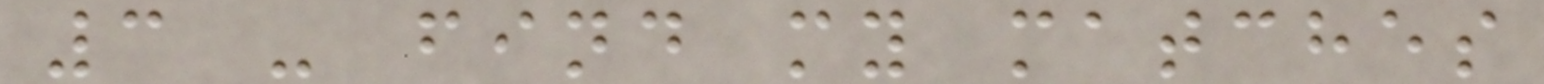3 - find my matches
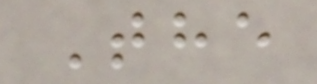The
